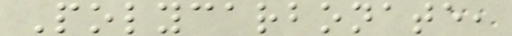Polycarbonate,
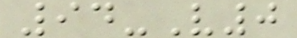94-V0
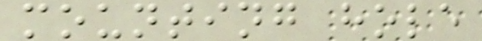mounting hole
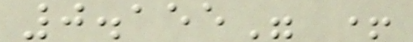0.155" +
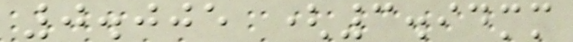0.005 (3.94mm
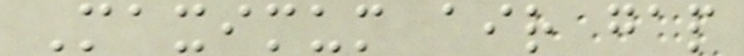Maximum air gap
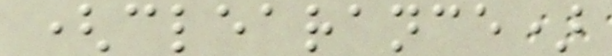(clearance)
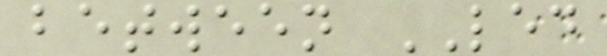between LED
